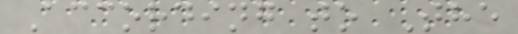According to The
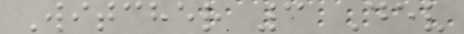Witcher 3 Dev
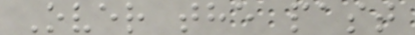Over the past
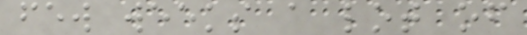few weeks a lot of
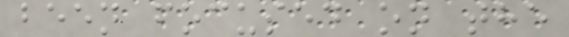been focused on the
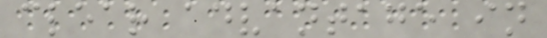clear advantage in
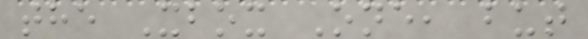the Xbox One, but
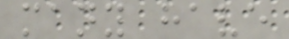many have
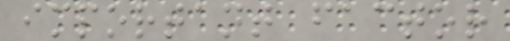important factor
